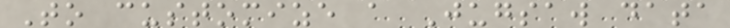To customize a Jugsaw data
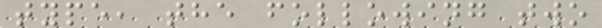type, the following two
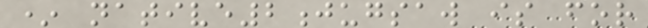* native2jugsaw is for
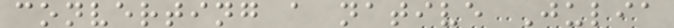converting a native Julia
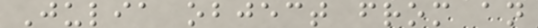Julia object from an
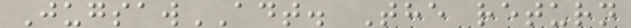JugsawADT. The return
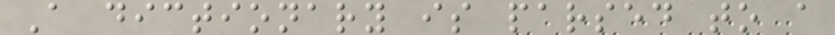A dictionary is parsed to a
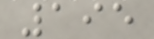195
